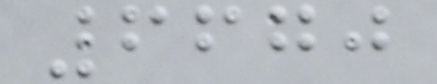6670
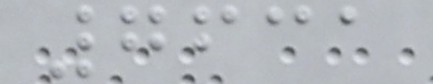7631
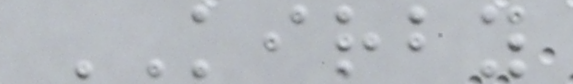KIRBY
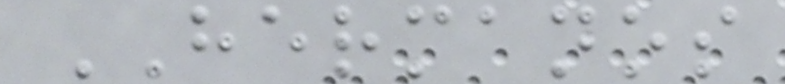HERMANOS
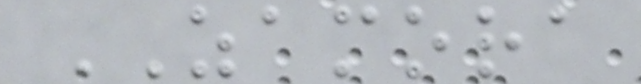ZAMORA
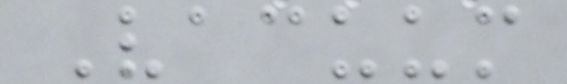Vacuum
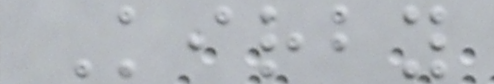Kirby
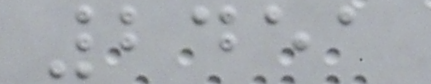2451
